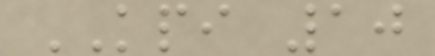KPI 10
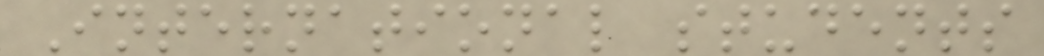International students
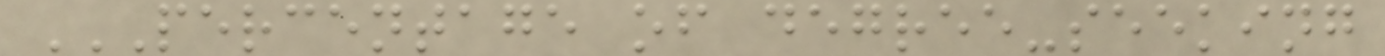PERCENTAGE OF DEGREE-SEEKING
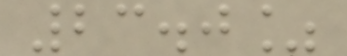23.0%
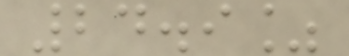24.9%
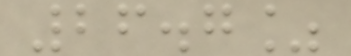26.7%
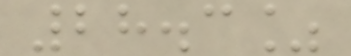28.3%
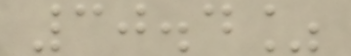30.4%
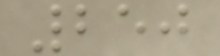250
